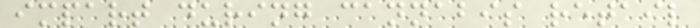impart during cannabis retail
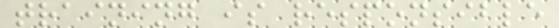training is responsible
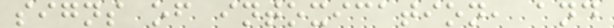signs of intoxication, and
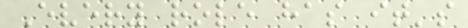Every role has it's
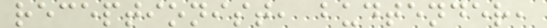receptionist, budtender,
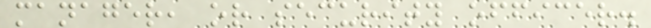manager, or security officer.
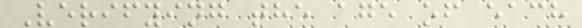Verifying the age of each
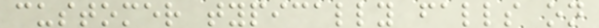customer typically falls on
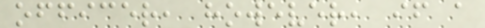officer, however, if a
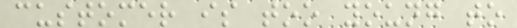customer is too young to
